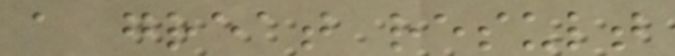a great result
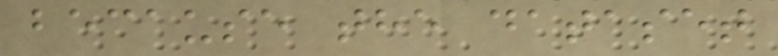because the dataset
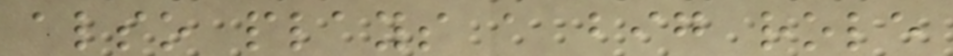also plays a big role
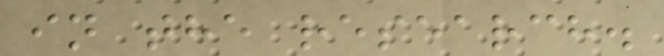in the research.
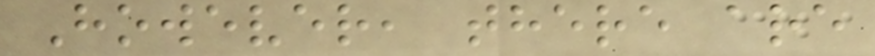However, there are
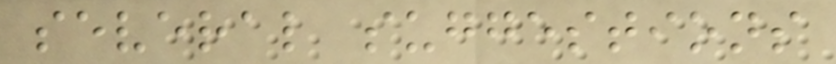several suggestions
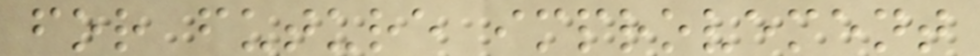for future improvement
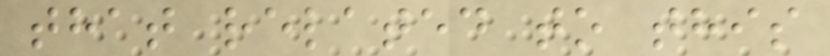that related to this
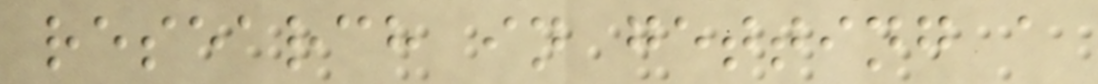research in getting a
